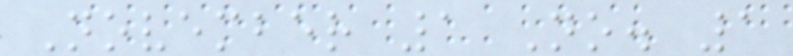November 1 No. 1
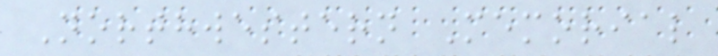Northwestern Memorial
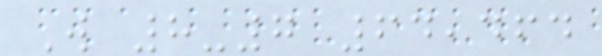W 8-7 64,464
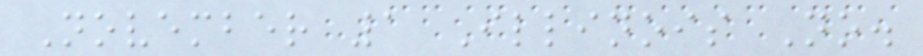November 1 Illinois No.
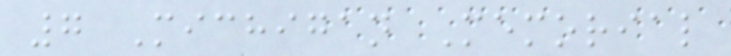7 Michigan Memorial
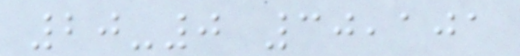20-0 30,101
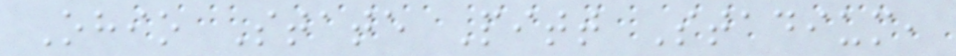Ohio State Pitt Stadium,
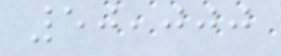50,000
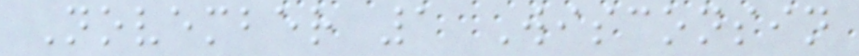November 1 Wisconsin
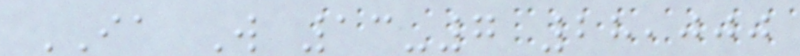IA W 13-7 28,000
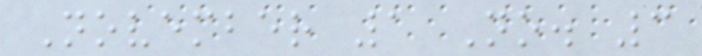November 1 No. 3
